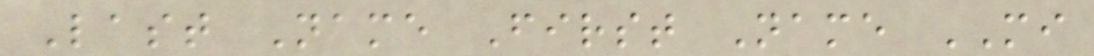Last Name First Name MI
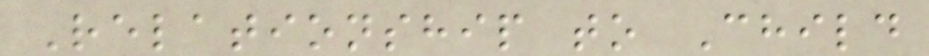Relationship to Child
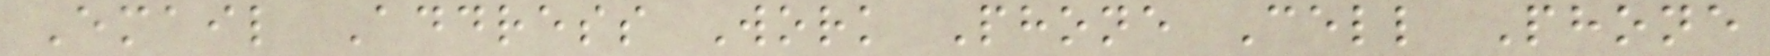Email Address Work Phone Cell Phone
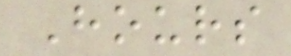Hours
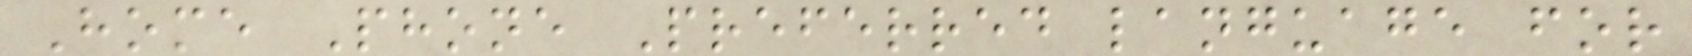Home Phone Preferred language for
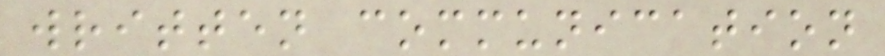written communication
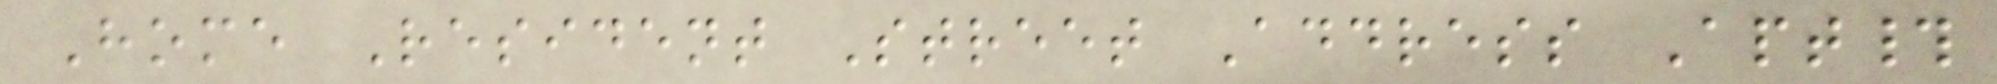Home Resident Street Address Apt#
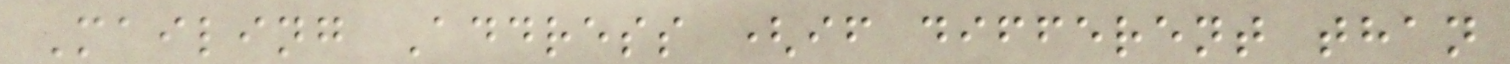Mailing Address (if different than
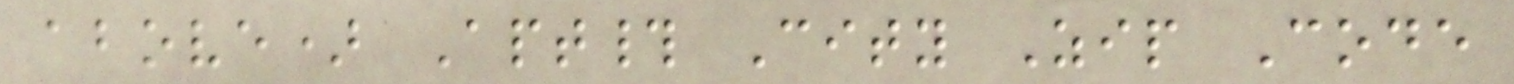above) Apt# City Zip Code
